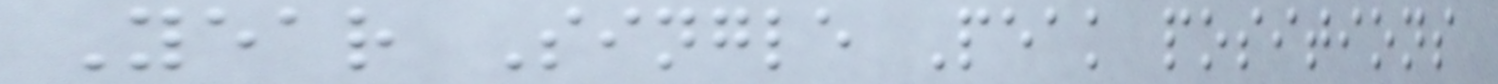Year Single Peak positions
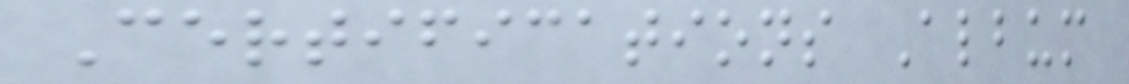Certifications Album
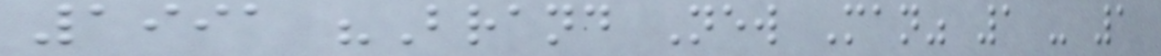1991 "Brand New Man" 1 - 1
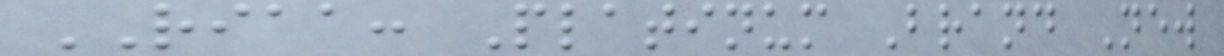RIAA: Platinum Brand New
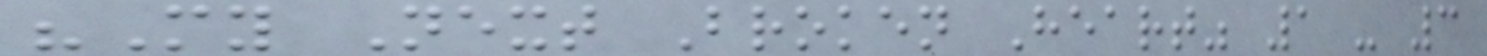"My Next Broken Heart" 1 - 3
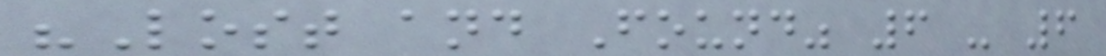"Lost and Found" 6 - 6
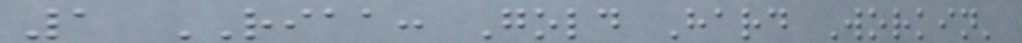1 RIAA: Gold Hard Workin'
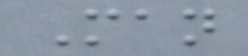Man
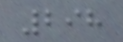298
